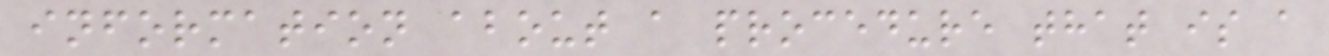information about a procedure that is a
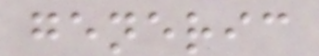generic
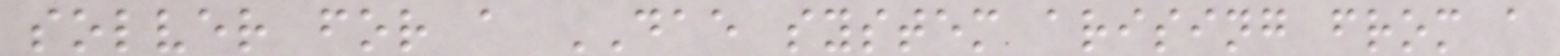solver for a DAE system arising from a
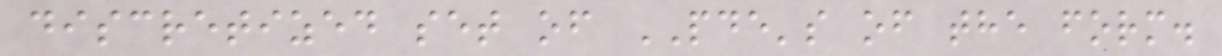discretized set of PDE's of the form.
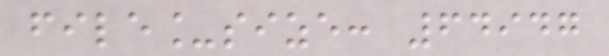file_size: 64947
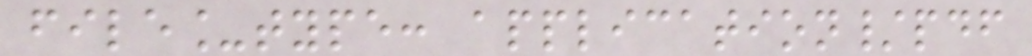file_type: application/pdf
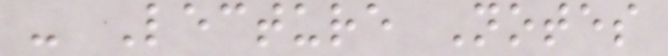- Lecture Notes
